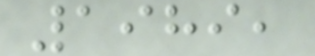1989,
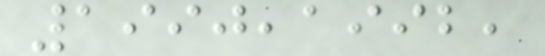1990,1992,
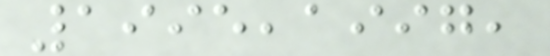1995,1997,
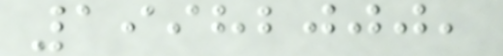19982000,
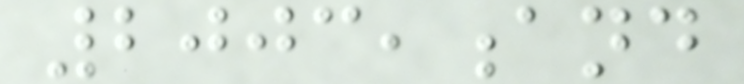2003,and
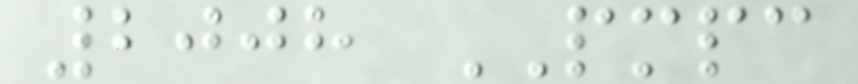2008 PMPC
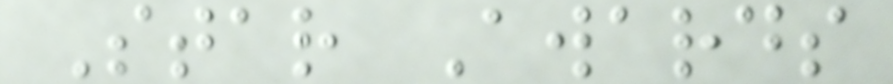Star Awards
